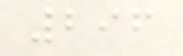296
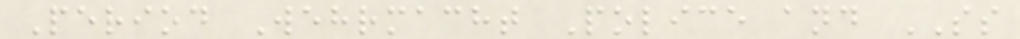Period Wehrmacht Police and SS
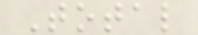Total
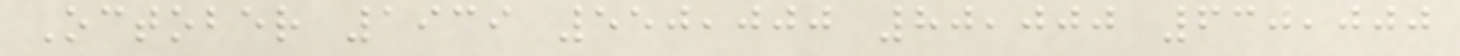October 1939 550,000 80,000 630,000
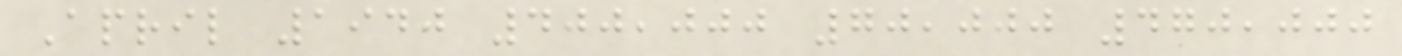April 1940 400,000 70,000 470,000
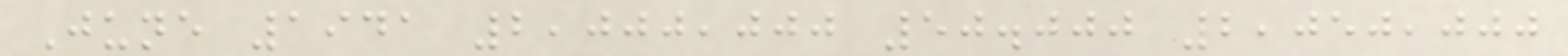June 1941 2,000,000 50.000 2,050,000
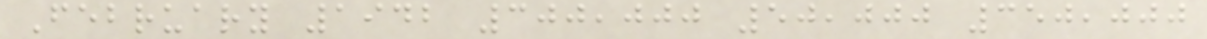February 1942 300,000 50,000 350,000
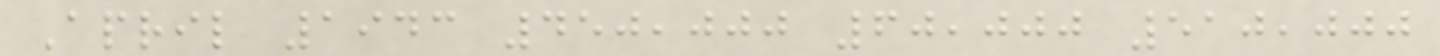April 1943 450,000 60,000 510,000
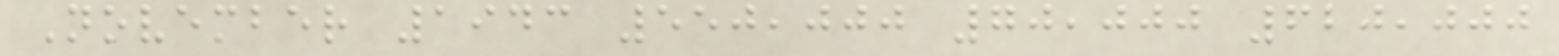November 1943 550,000 70,000 620,000
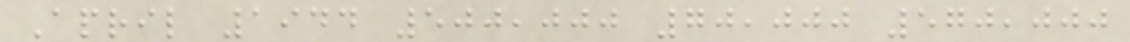April 1944 500,000 70,000 570,000
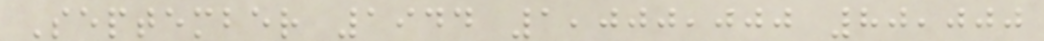September 1944 1,000,000 80,000
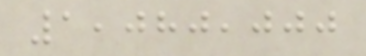1,080,000
